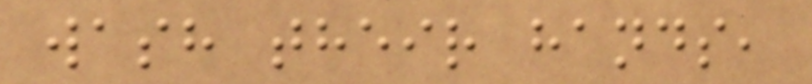wash their hands,
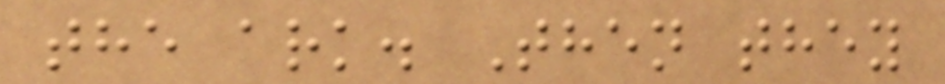the ark. Then they
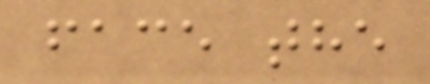face the
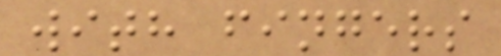with fingers
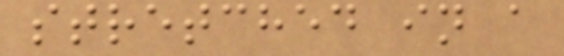stretched in a
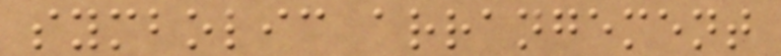symbolic arrangement
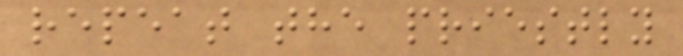repeat the priestly
